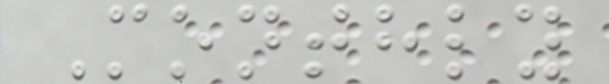Monthly
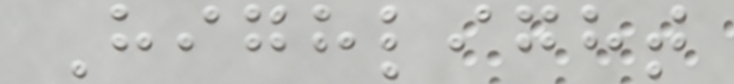Highlight
